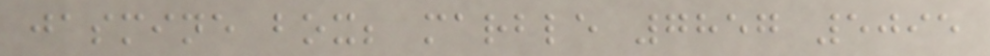jasmine box; marble 7857 5095
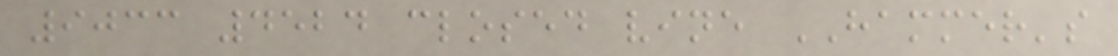9033 4524 closed vine HAMMER's
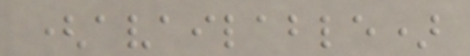(available)
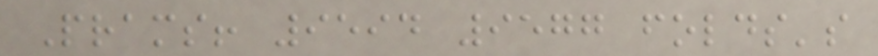Prams! 9594 9577 folds's
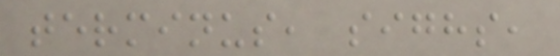terminus, sighs,
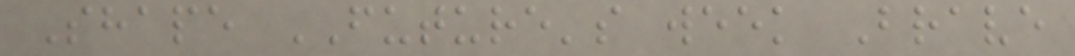Shape FUTURE's week Brave
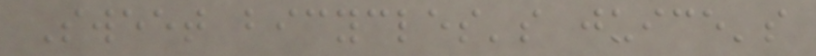Sweet bicycles's juice's
